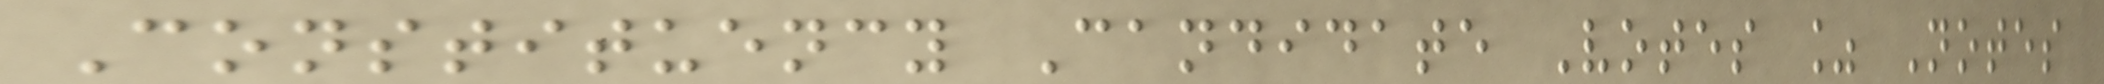Constituency Candidate Votes % Notes
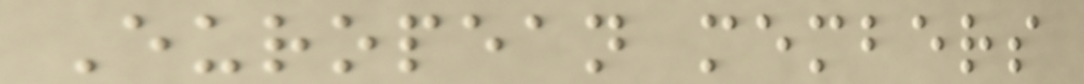European members
